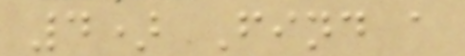4) Find a
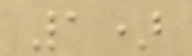1)
